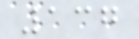137
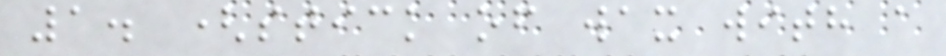1. (stick of wax with a
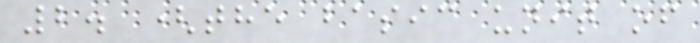2. (the basic unit of
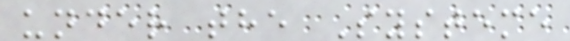under the Systeme
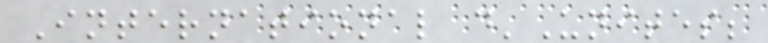International d'Unites;
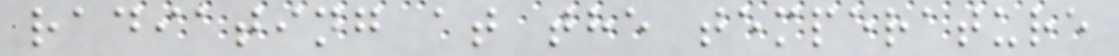radiating at the temperature
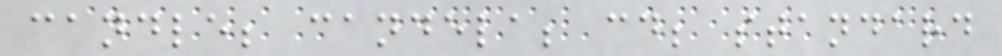candle; candela; cd; standard
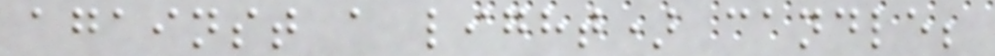against a light) candle;
